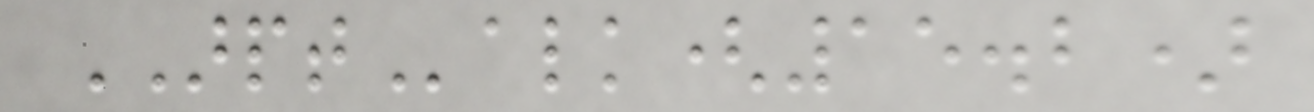ARPTalk(15.2)
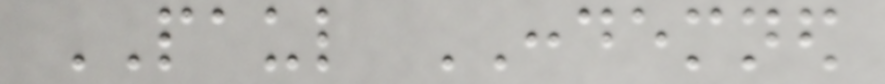PAUL CONDEMNED
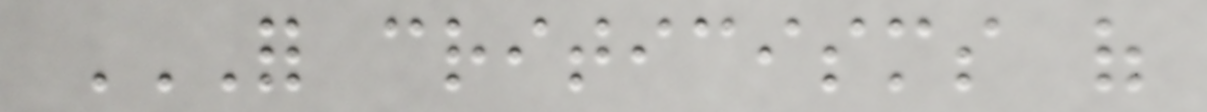FOR CRITICISMS OF
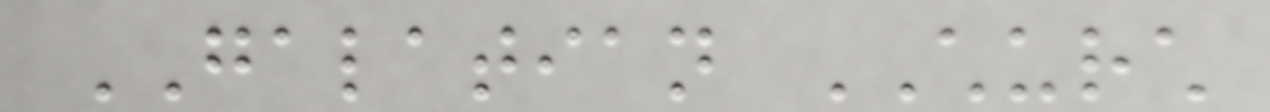GALATIAN CHURCH
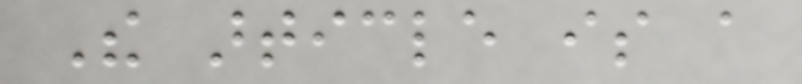The article is a
